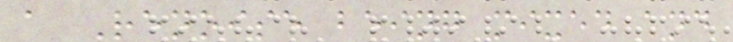a Renoise being mixed and
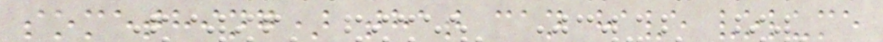something) that can have volume
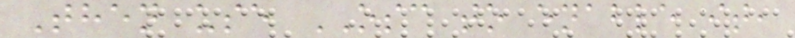Then use OSC to enable it,
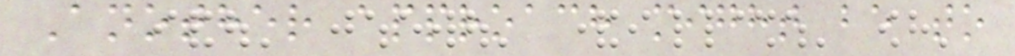Another approach might be to
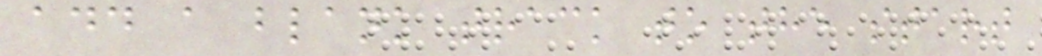add a blank track to the start
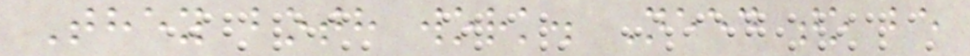They both work. Need to be
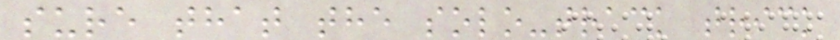sure that the solo-track trick
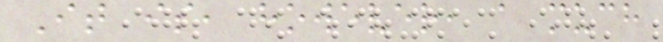It is, however, a much
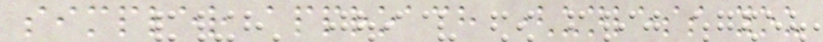simpler approach (unless you
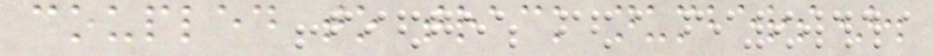coupled to track numbers).
